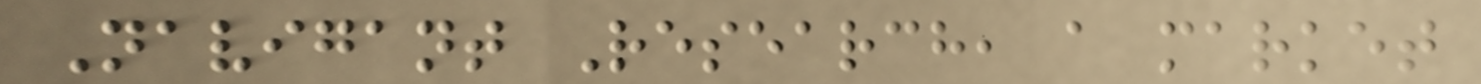Navigant Research, a market
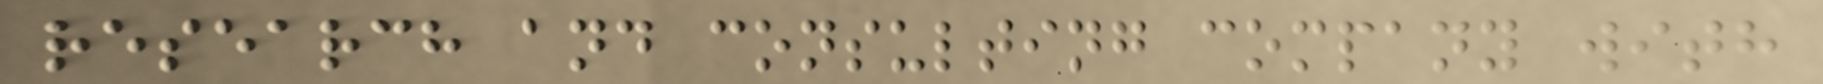research and consulting company with
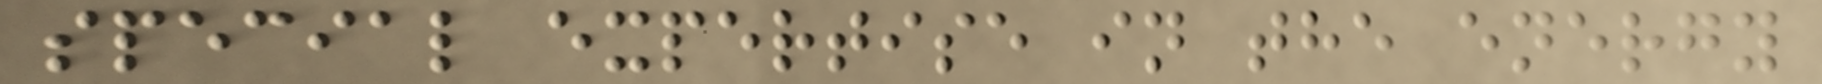special expertise in the energy
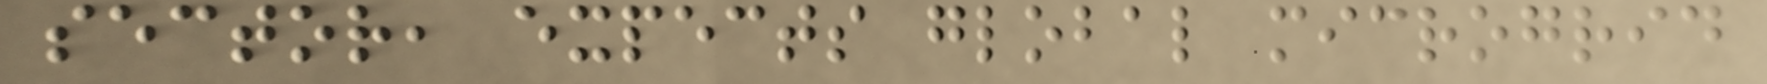sector, expects global microgrid
